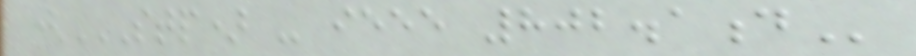(STP) - IEEE 802.1D
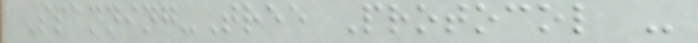Spanning-Tree Protocol -
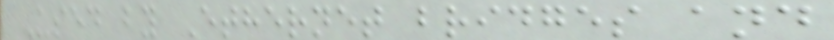Used by Ethernet bridges and
